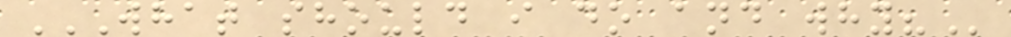WHAT SHOULD I DO AND WHY?
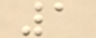1
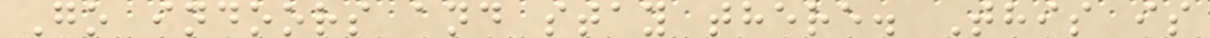Go indoors and stay there. This is
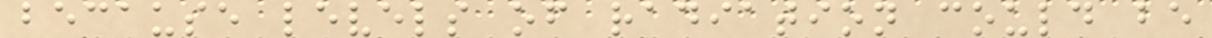because levels of radiation could be
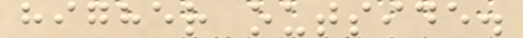higher outside.
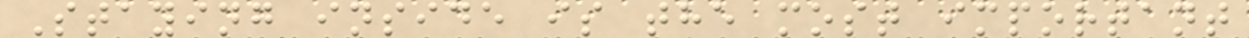Staying inside is the most important
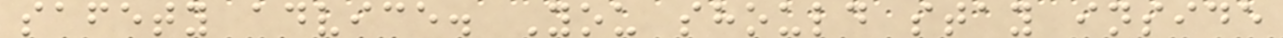safety advice. You should stay inside
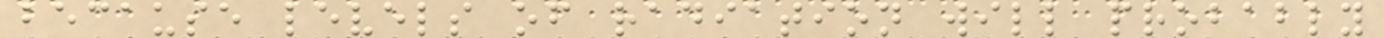because levels of radiation will probably
